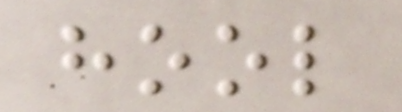hool
